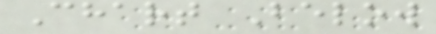Chart Below
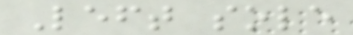Left sole
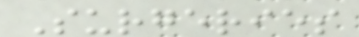Surgeries
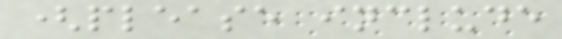(please include
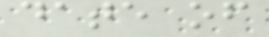date of
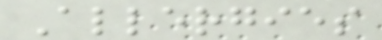Allergies
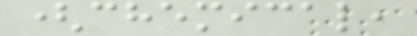(chemical,
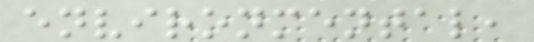environmental,
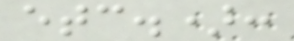etc.):
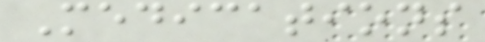Medications
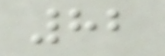82
